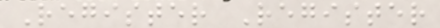Register Register
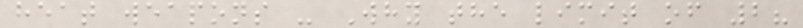heat weapons - Why the limit of 2?
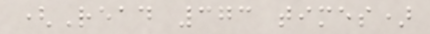(Read 373 times)
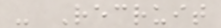- Recruit
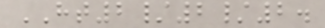HT2/2/2.
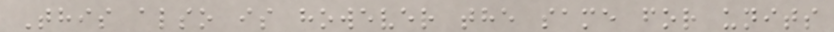This also is however the same for units
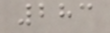283
